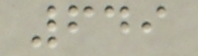649
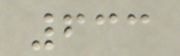633
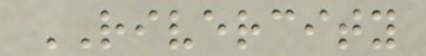RIVERCITY
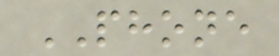PHONE
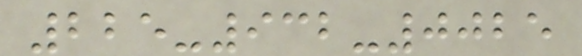225-932-0025
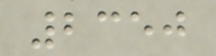2350
